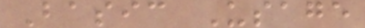Basic Usage
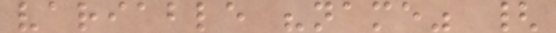variable "name" {
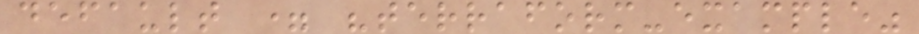default = "terraform-example"
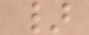}
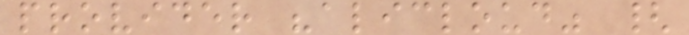provider "alicloud" {
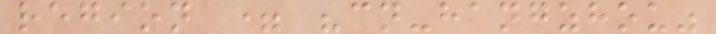region = "cn-hangzhou"
